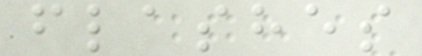flashes
